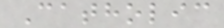Catholic
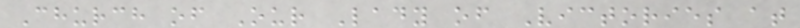Church of Our Lady of Victories at
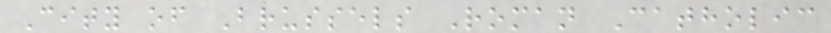City of Brussels Roman Catholic
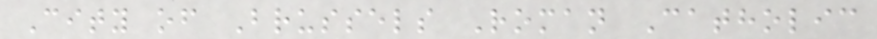City of Brussels Roman Catholic
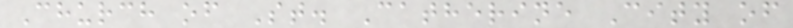Church of St. Catherine City of
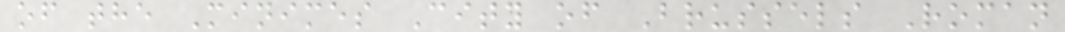of the Minimes City of Brussels Roman
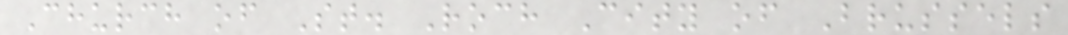Church of St. Roch City of Brussels
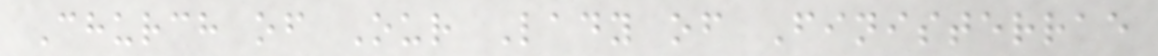Church of Our Lady of Finisterrae
